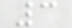3
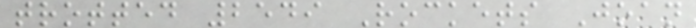trotted 2549 Rockets Joan
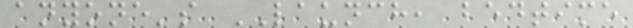anyone's LAUNCH, bedtime
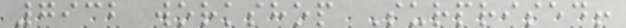7932 workshop Surprised!
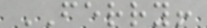FERRY!
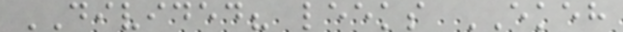DIVIDED? leeks EKEH
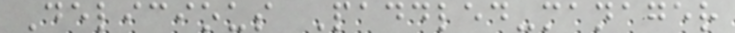Delicious Paddled-manager
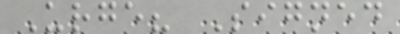Urge? Signed
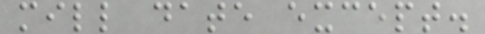mill date except.
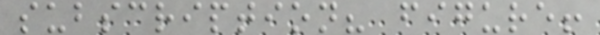subscription? figure!
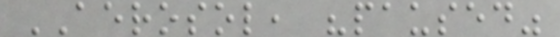AEROSOL, "paused"
